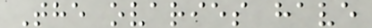The ovaries have
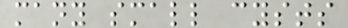many small cysts
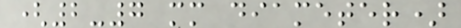(2-7 mm diameter)
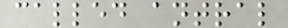called antral
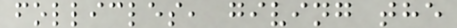follicles, giving the
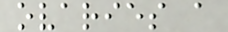ovaries a
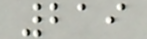219
